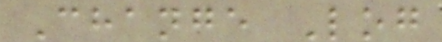Change Log
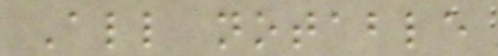All notable
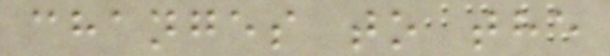changes to the
